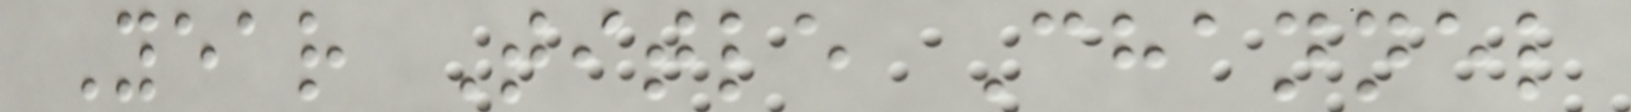Year Title Channel
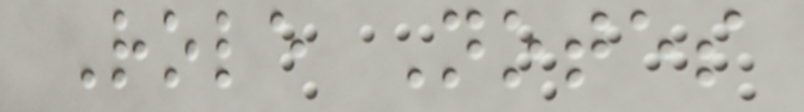Role Notes
